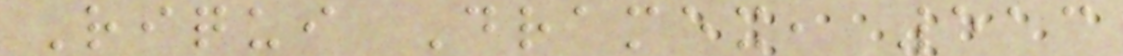Riqui Dramex, 513
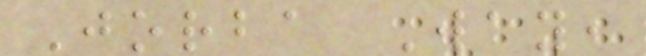Jorba Way,
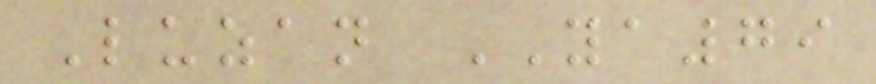Luzan YA79
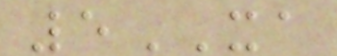5XA
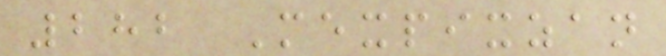282 Mexpixzan
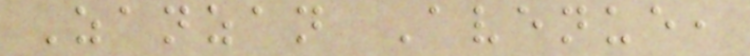Zanzan Avenue,
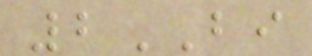2BI
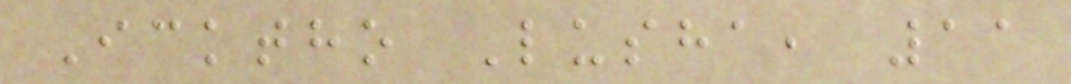Icktho Lusha, 11
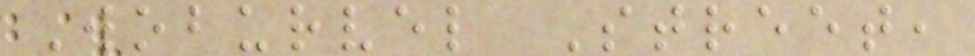Woburvel Street,
